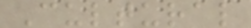Cultural
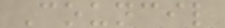Council
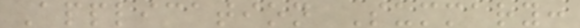Application Summary:
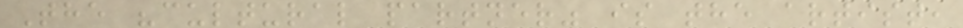The "cultural partner" is the artist,
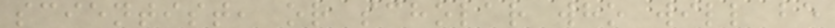scientist, or scholar who will be
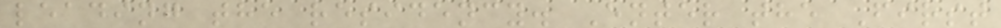leading the residency. Enter the First
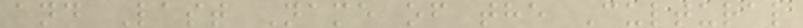and Last Name of the Cultural
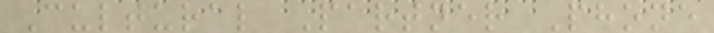Cultural Partner Phone
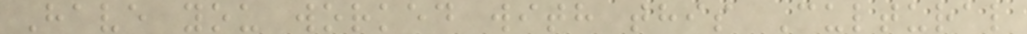Have you worked with this Cultural
